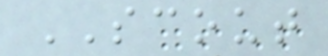SCOUT
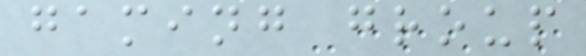gaming group
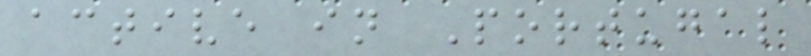active in Portugal
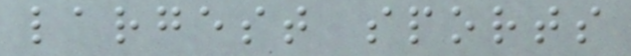largest sports
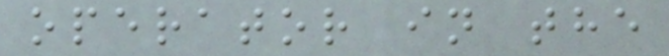operator in the
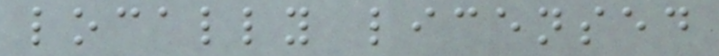locally licensed
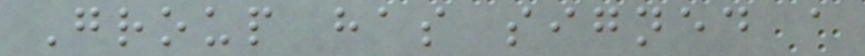Group has signed a
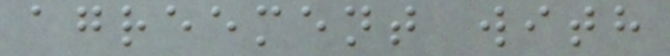agreement with
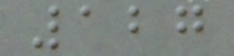127
